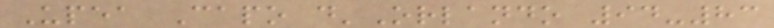Upea Capo d'Orlando 94-83
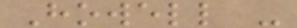Howell -
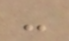-
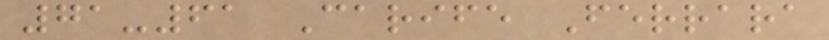71-61 Carife Ferrara
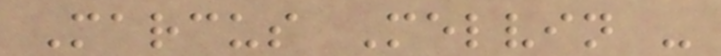Marcus Melvin -
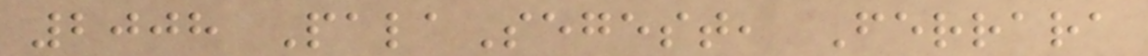2008 PalaSegest, Ferrara
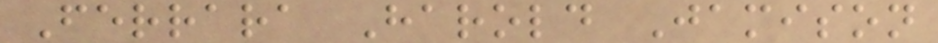Ferrara Harold Jamison
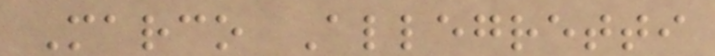Marco Allegretti
